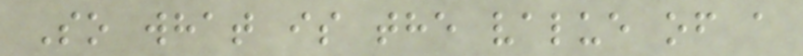So what is the value of a
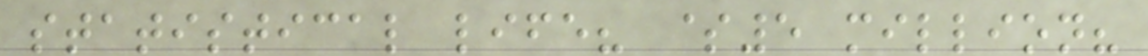statistical life? $5 million?
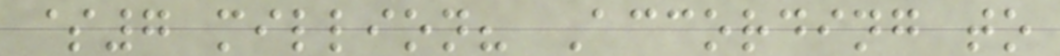$7 million? According to
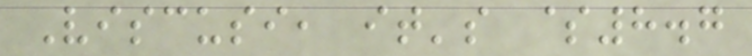Viscusi, it's $8.7
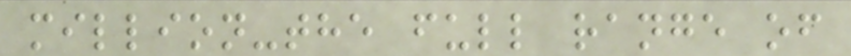million-the full range of
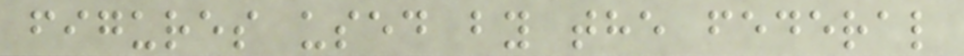figures used by the federal
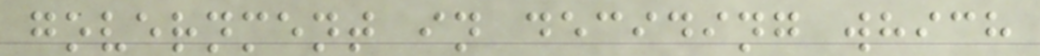government in deciding which
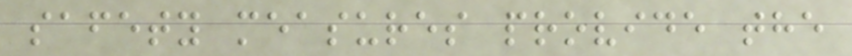safety measures provide the
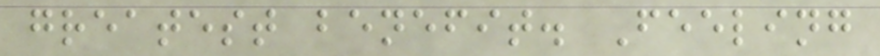greatest benefit. Feeling
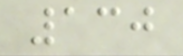130
